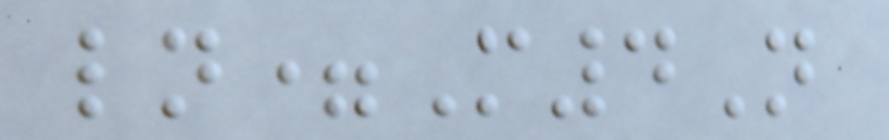ln=M4N
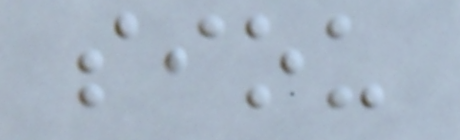siou
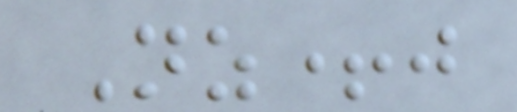Nz+j
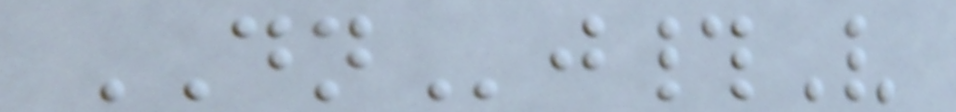DNj#V
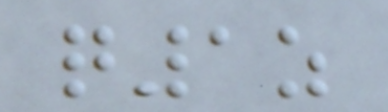q1z
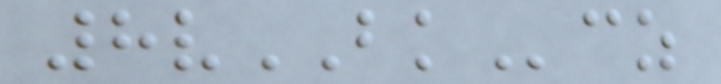8vBKcz
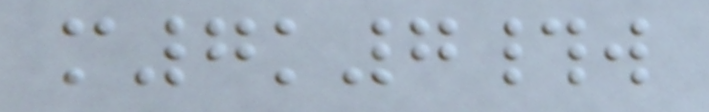m7k7#w
